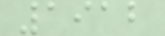1912
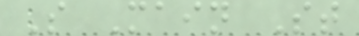S Main St
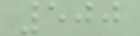500
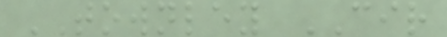TOWNLEY CIR
